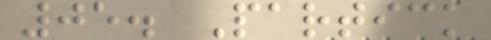05. Partick
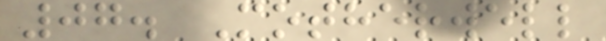07. Motherwell
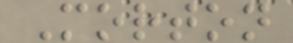Morton
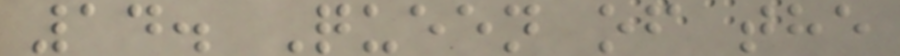14. Queen of the
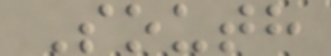South
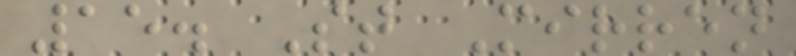15. St Mirren
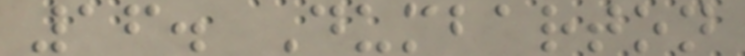16. Dumbarton
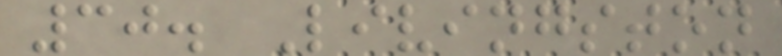30. Livingston
